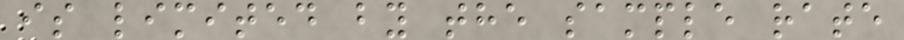is limited by the sample rate
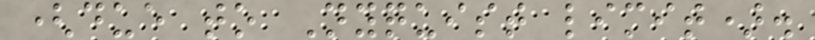(due to Nyquist limit).
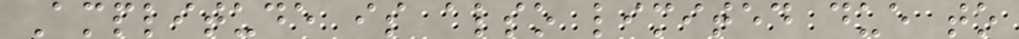Amplitude is also limited due to
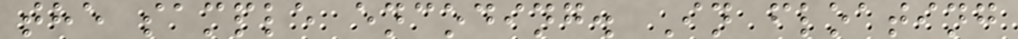the sample encoding. In floating
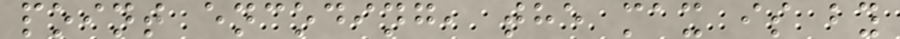point encoding, the max is by
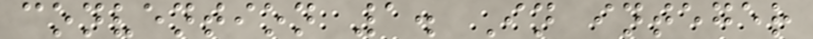convention 1. In integer
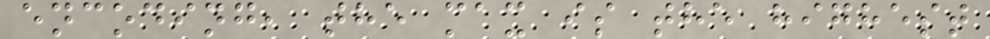encoding, the max is the highest
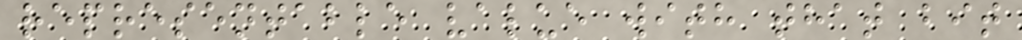representable value with that bit
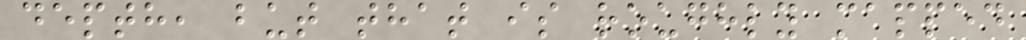depth, but that is roughly mapped
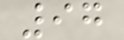97
